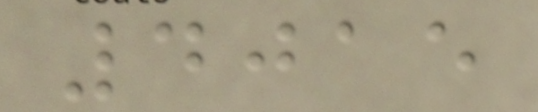4015
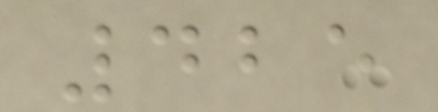425
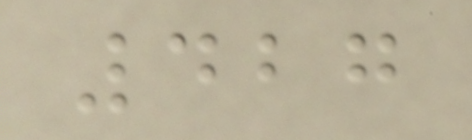427
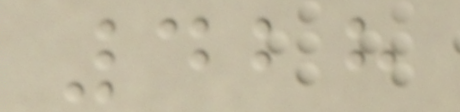428
